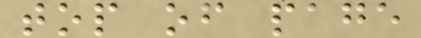top of page
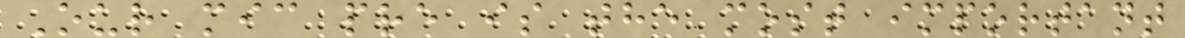Our mic pre is the most important
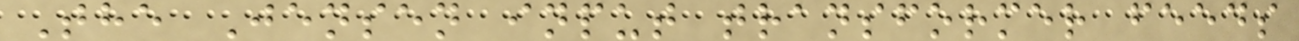The Jensen input transformer feeds
